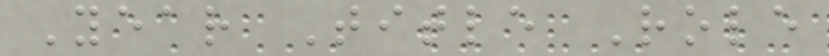Year Title Role
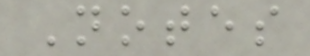Notes
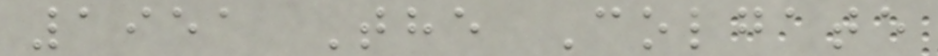1951 The Colgate
